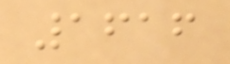1616
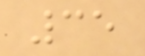35
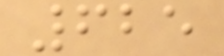625
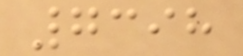7398
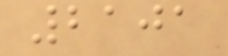2101
